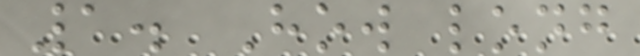1. How long
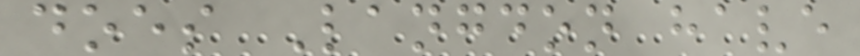does Langdon have
